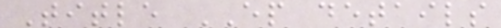Title EP details
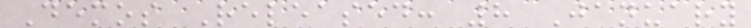Demos Released: 8 January
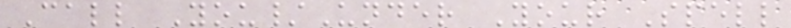Call You/Under Your Spell
